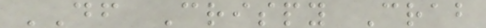DF Crispy Crab
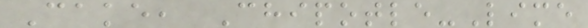Cake, Chipotle-Lime
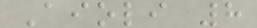Aioli 8
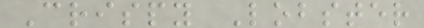Crispy Lobster
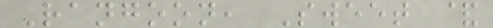Rangoon, Sweet &
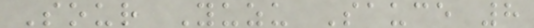Sour Yuzu Sauce 8
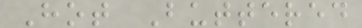Hot Buttered
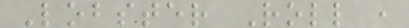Lobster Roll ,
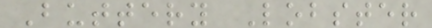Buttery Lobster
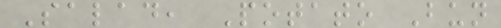Salad, Potato Bun
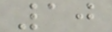10
